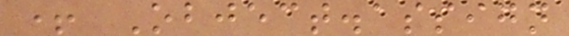+ Object.assign
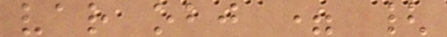var obj = {
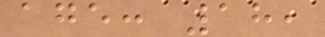age: 18,
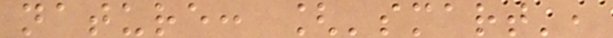nature: ['smart',
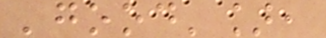'good'],
